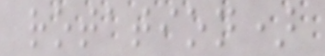rotation)
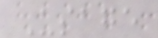Usage
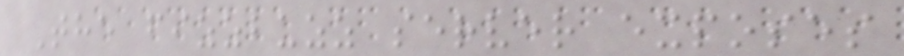The fizzbuzz server exposes
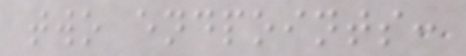two endpoints:
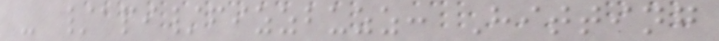- /api/fizzbuzz: Hitting
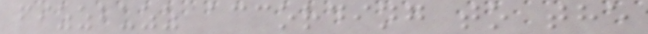fizzbuzz according to the
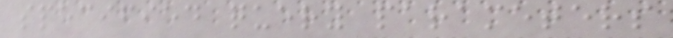specified query parameters
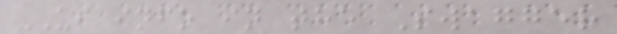UI info in the Swagger
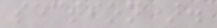section).
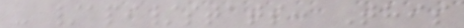- /api/stats: This
